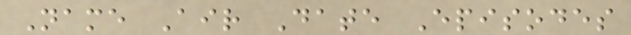Name Air Date Episodes
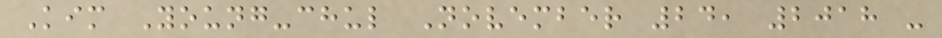Kim Young-chul November 24, 2018 -
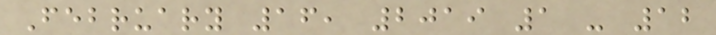February 16, 2019 1 - 12
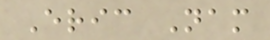Eric Nam
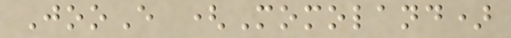JooE (Momoland)
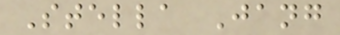Stella Jang
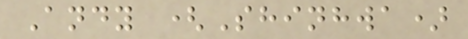Andy (Shinhwa)
